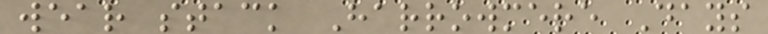wear stack Harrowmere Days
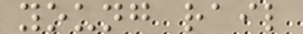young rail
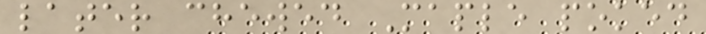later chewed Maple poked
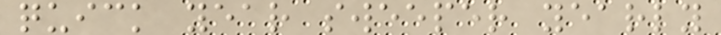quick year sweeper yearly
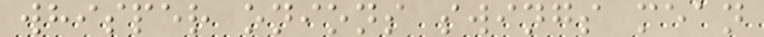whisper onions swings mean
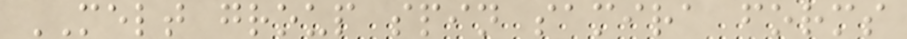MELT group spin samira forms
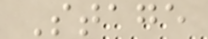Stage
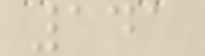141
